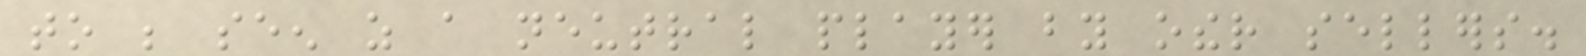to be seen as a neutral player by other sellers.
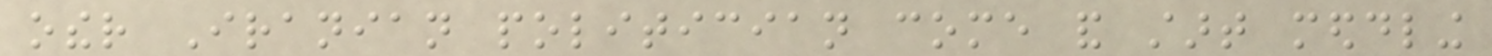other Iranian politician come and start meddling
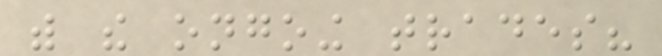with the ongoing trades?
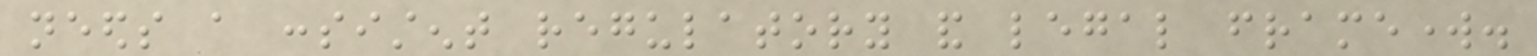needs a consistent regulatory and legal framework.
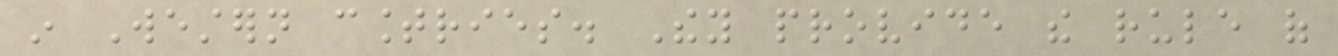in Western countries. They provide the rule of
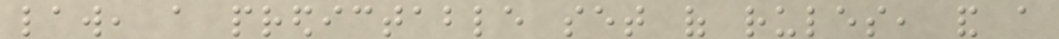law, a predictable set of rules, and a
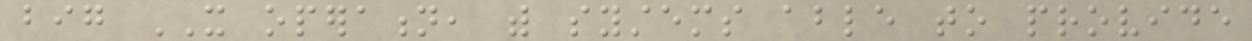big IT operation, with systems able to provide
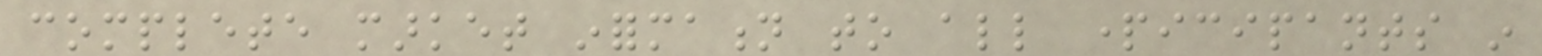complete market information to all participants in
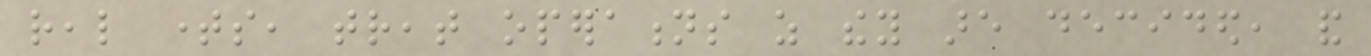real times, treat operations as they are decided, and
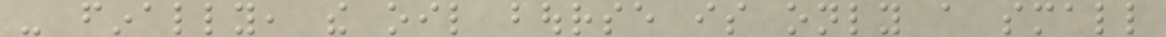- finally, the oil bourse is only a small
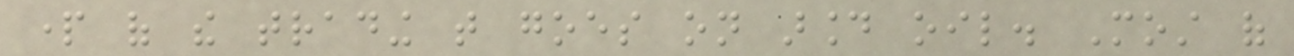part of the trading that goes on around oil. Most of
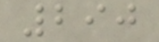290
